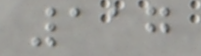117
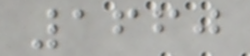1660
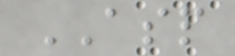ASP
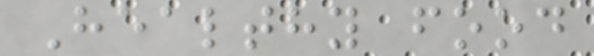Healthy food
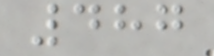487
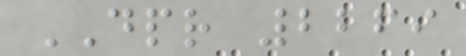DPR 2269
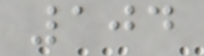104
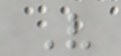V
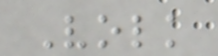Volk
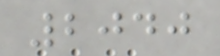2040
